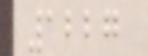1227
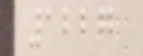1227
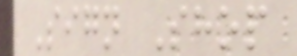Sign Shop
